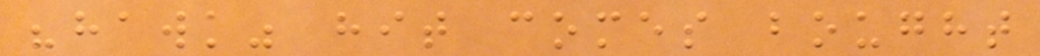"hawk" hit comes bought
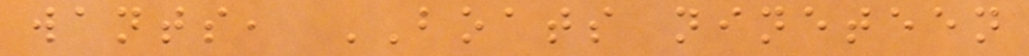wants, BOATS nineteen
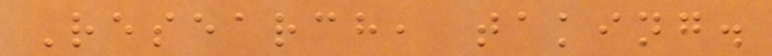Research, taking.
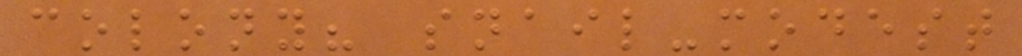colony? snail-modest
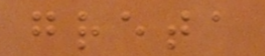greta
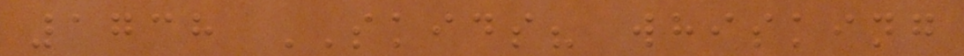1738 SKIDS? whisking
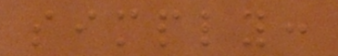simply:
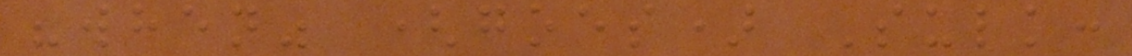"when" (goes) Sulk:
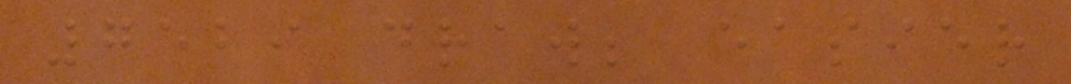7529 draw; easier
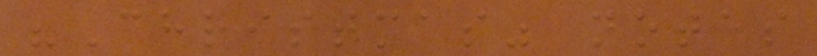"Christmas" notes
